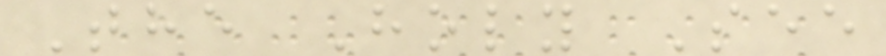The Holy See
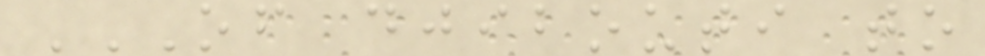OF DJIBOUTI TO
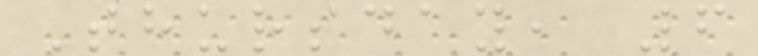Thursday, 6
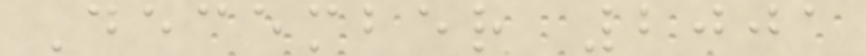December 2001
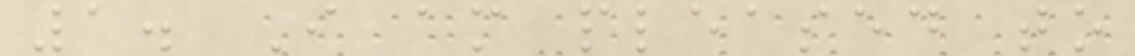1. I am pleased to
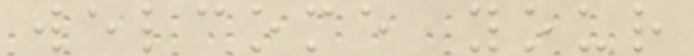welcome your
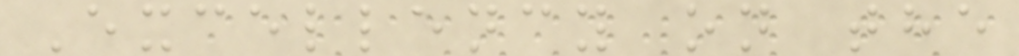Excellency on the
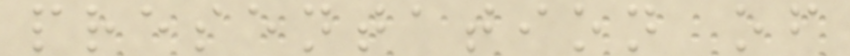presentation of
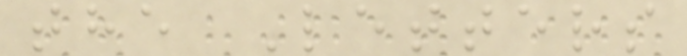the Letters
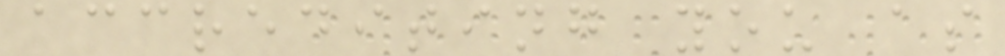accrediting you as
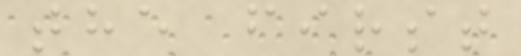the first
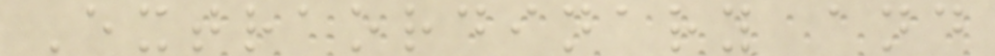Extraordinary and
